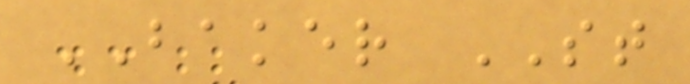BAKER ST
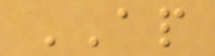AP
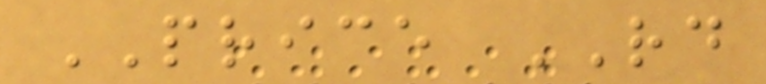PRICE RD
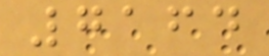7164
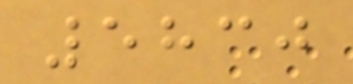5830
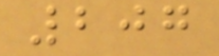207
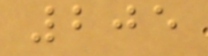205
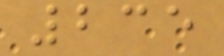235
